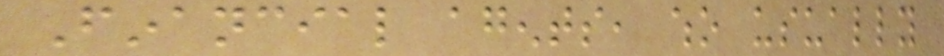Financial agents, who usually
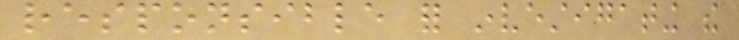responsible for investigating the
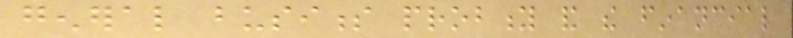general business probity and the financial
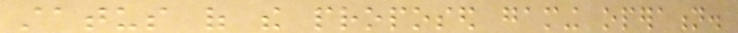status of the proposed gaming operation.
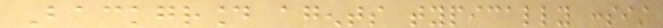Background agents typically consist
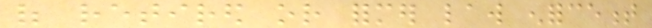of retired or former law enforcement
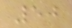50
